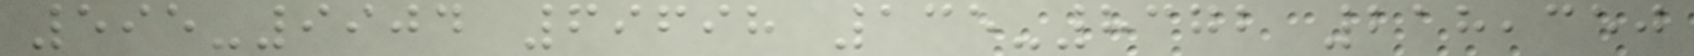595-9904 69698 135-8372 218,350
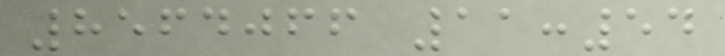8564066 11:54
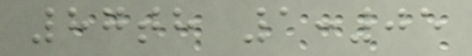87th 1:05
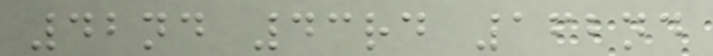42nd 43rd 162nd
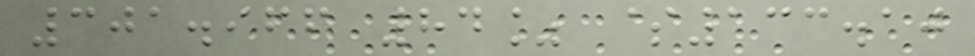301.966 84% $133.10
